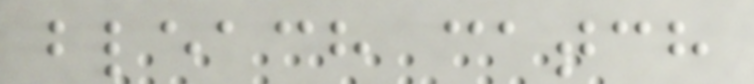bleach catch
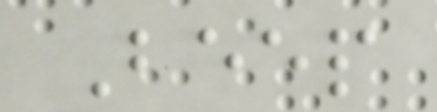Beep
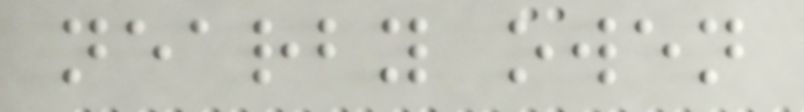nearby owen
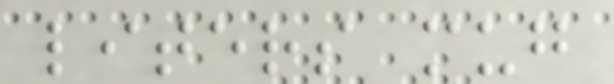liters mug
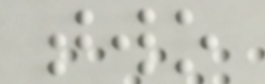two
